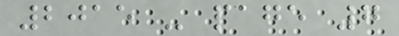2015 - page 7
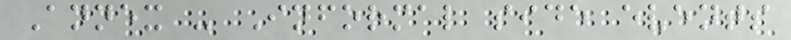Annex - Informal side events
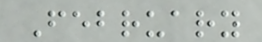February
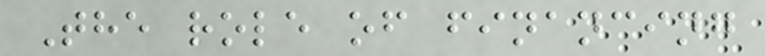The role of financing
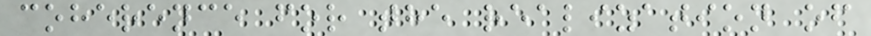coherence for the realization of
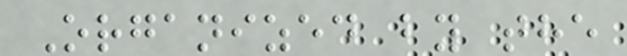Organized by the
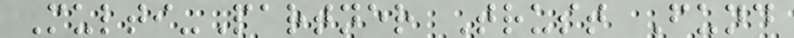Multi-Partner Trust Fund
